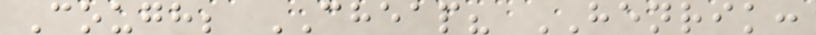Cough; CHEAP? HENRIK:
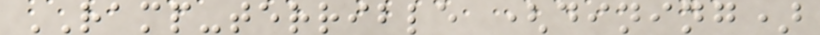RAMP-terrible (dining)
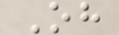Oh
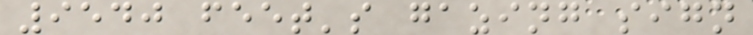9540 feet's gazing sign
